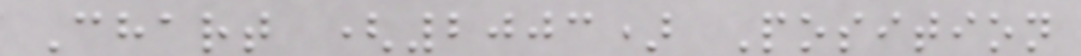Chart (2003) Position
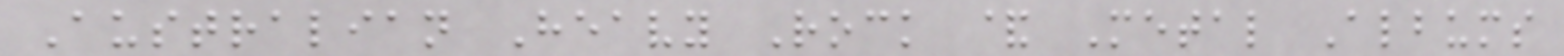Australian Heavy Rock & Metal Albums
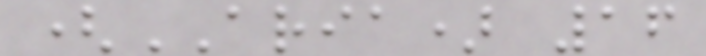(ARIA) 16
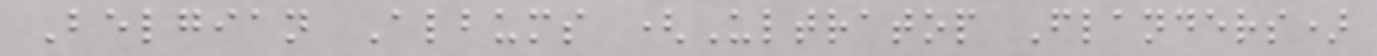Belgian Albums (Ultratop Flanders)
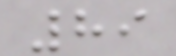89
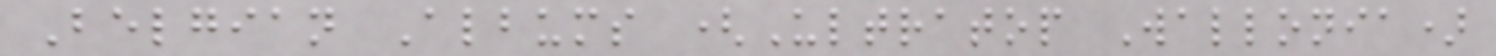Belgian Albums (Ultratop Wallonia)
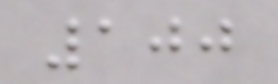100
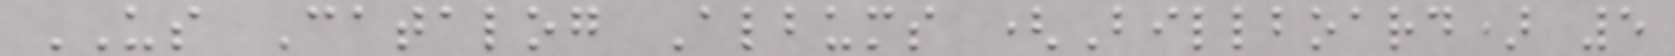US Catalog Albums (Billboard) 5
